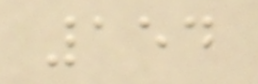154
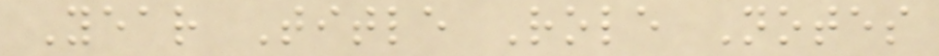Year Title Role Notes
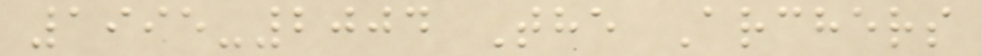1995-2004 The Archers
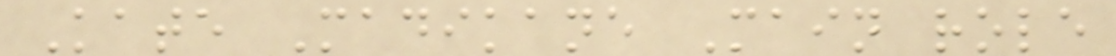Kate Madikane Main role
